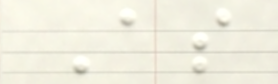As
